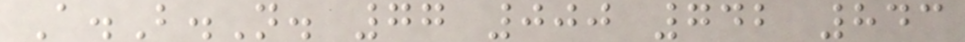A.B.N. 77 000 742 843
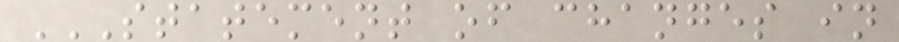STATEMENT OF CHANGES IN
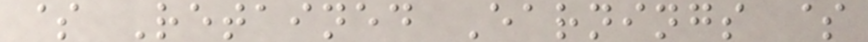$ Retained Earnings $
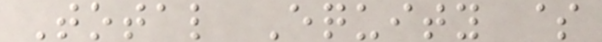Total Equity $
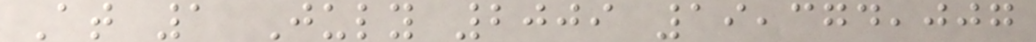At 1 July 2009 19,374,007
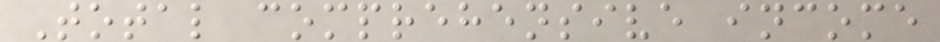Total comprehensive income
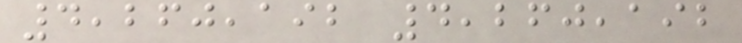4,260,192 4,260,192
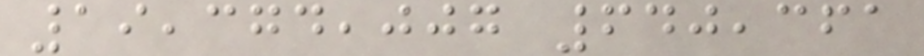19,374,007 640,361
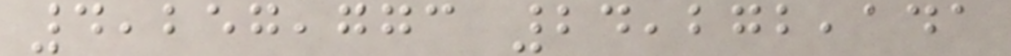4,257,773 24,272,141
